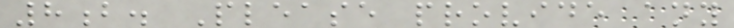8b. Please provide any
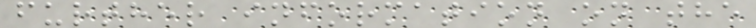further information on the
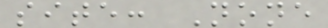site: None
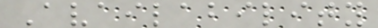Availability
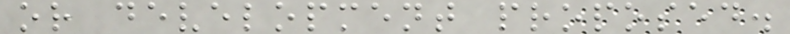or development proposed.
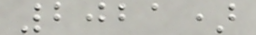2021)
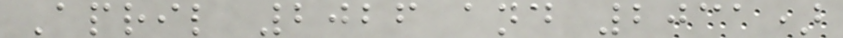April 2026 and 2031)
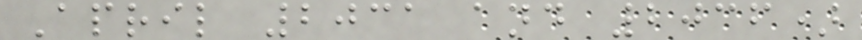April 2031 and 2036)
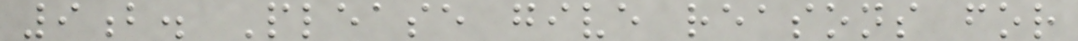9b. Please give reasons for
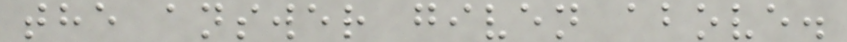the answer given above.
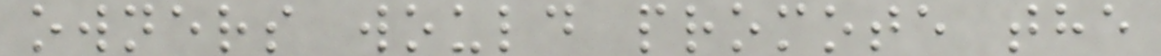owners would promote the
